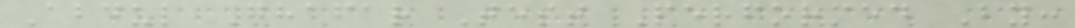Abdul Ghafar Test Performed By:
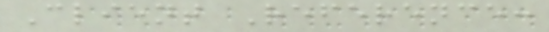Client Reference:
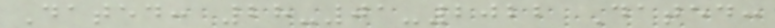Dated: 28-01-2022 Dated:
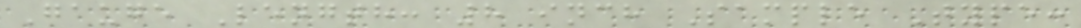Gauge Length: 8 inch Sample Type:
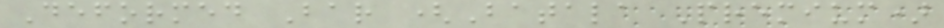Deformed Bar (Batala Premium)
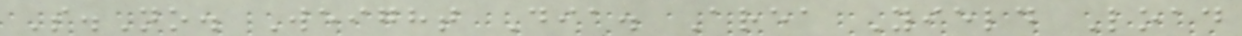S.No. Weight Dia. Area Yield Load
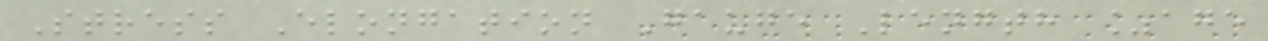Stress Elongation Gauge Length %age
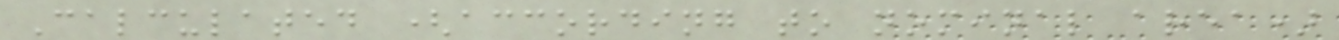Calculated (according to nominal area)
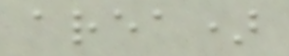area)
